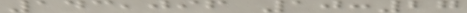143,096 10:27
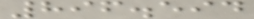896.594
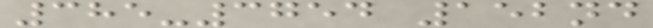385-3754 152nd
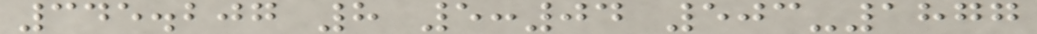345.207 8 5:04 503-1877
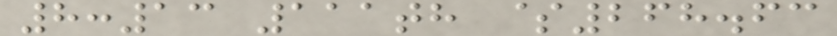8:13 111th $268.63
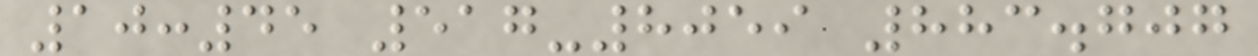10:45 517-8059 883.707
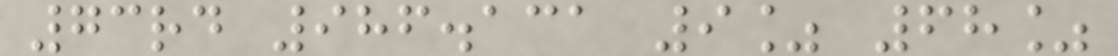73rd 986.131 9% 68%
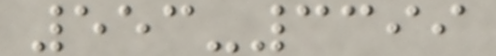553-3399
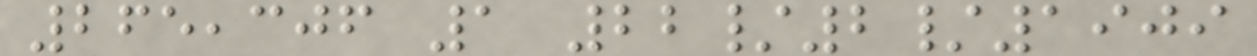265,306 1 22/2/1909
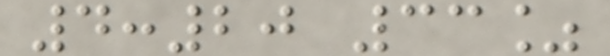4:20 33%
